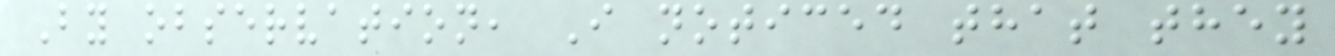By observation, I noticed that they
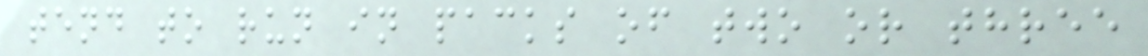tend to run in packs of two or three
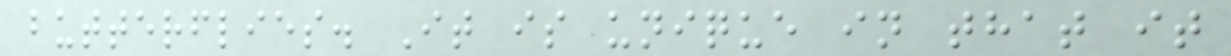butterflies. It is unique in that it
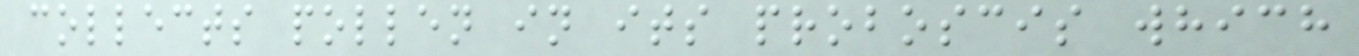collects pollen in its proboscis which
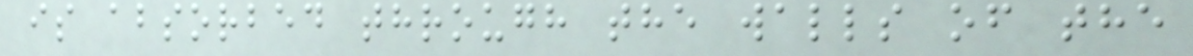is absorbed through the walls of the
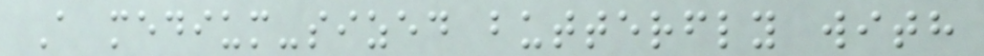A medium-sized butterfly with
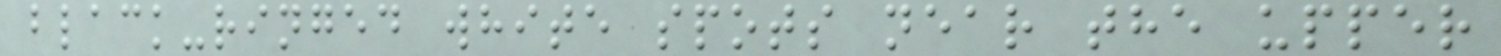black-ringed white spots near the upper
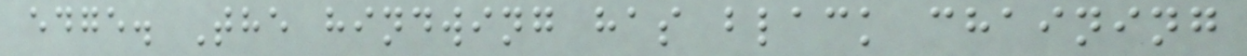edge. The hindwing has black chaining
